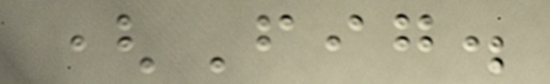(Fig.
